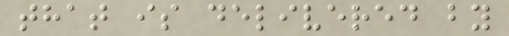that is delivered by
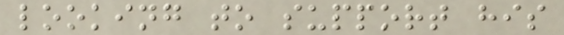looking to support his
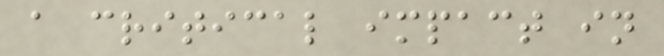a critical impact in
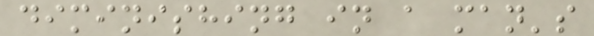diminishing in a man's
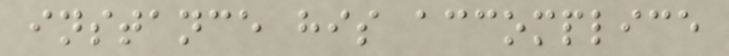instance his accomplice
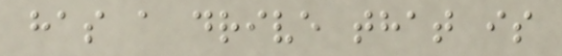has a drive that is
